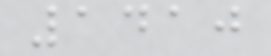1410
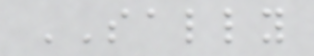SALLY
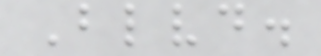Blvd.
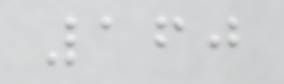160
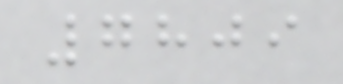7809
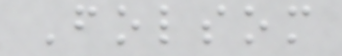Folsom
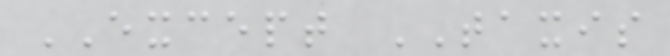EXCEPT TAXIS
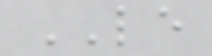LE
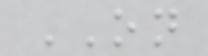ON
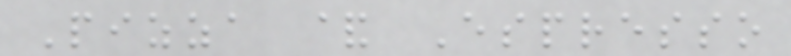Pizza & Espresso
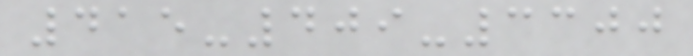415-409-3300
